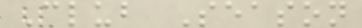Club Season
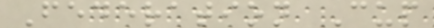Federation Cup
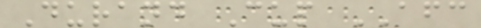Durand Cup AFC
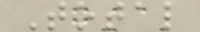Total
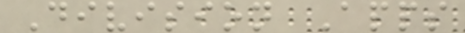Division Apps
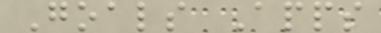Goals Apps
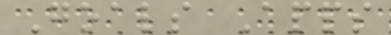Goals Apps
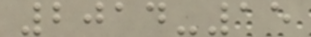2014-15
